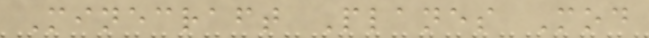Minecraft Planes Mod
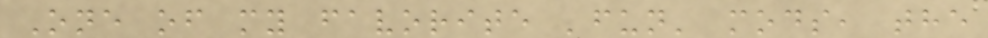One of my favorite 'fun' mods, the
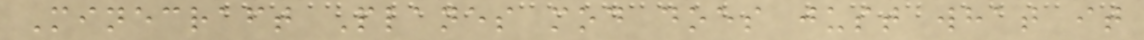Minecraft Planes mod does just what it
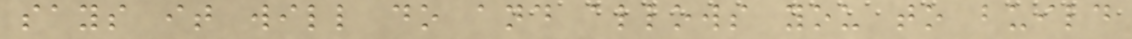says it will do and allows you to build
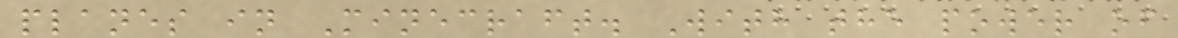planes in Minecraft. With the power of
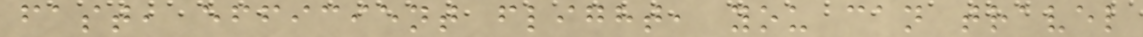fast, efficient flight, you can travel
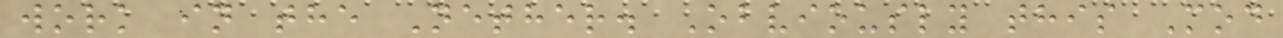work in the Nether. Obviously this Mod
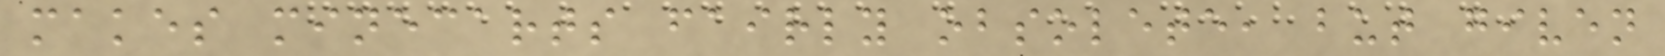makes minecarts fairly obsolete, but given
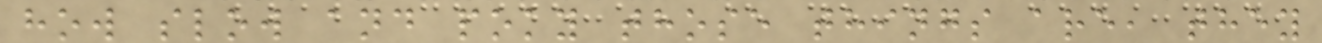how slow and poky those things are, they
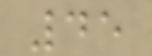45
